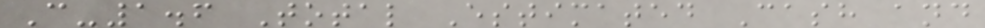C-1.6 Total Estimated Cash and
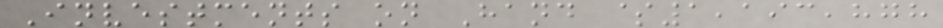Investments on Hand $1,193,878
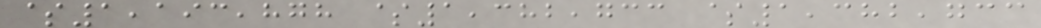$1,193,878 $1,382,733 $1,382,733
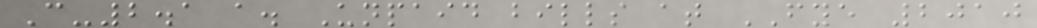C-2.1 a. Unpaid bills at FYE 2010
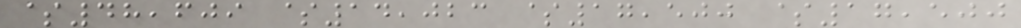$48,609 $14,023 $17,500 $17,500
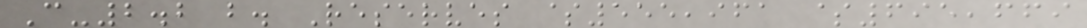C-2.2 b. Reserves $555,961 $695,669
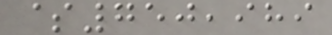$750,989
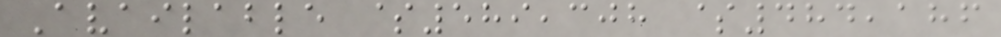Available $589,308 $484,186
